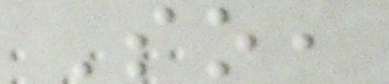So,
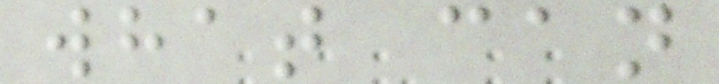what can
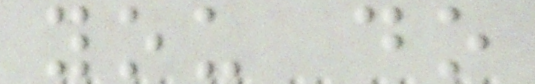you do
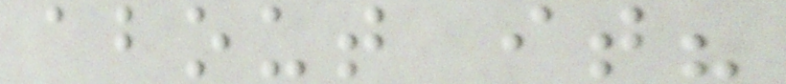about it?
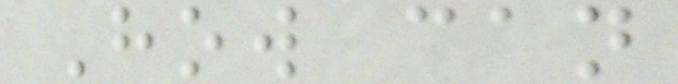How can
